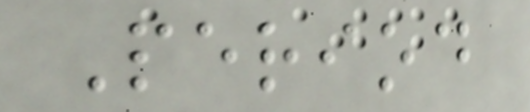Period
